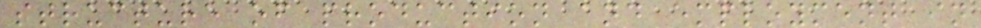structure of production and employment in
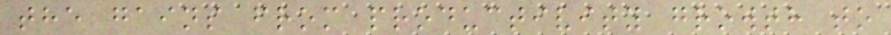the gains from productivity growth to
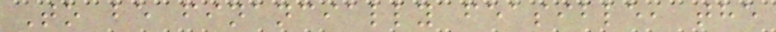To be financially feasible, the
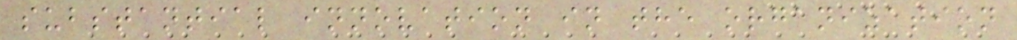substantial innovation in the organization
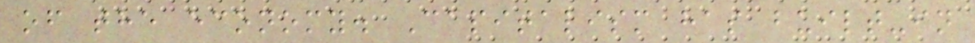of the economy. Capitalism has built-in
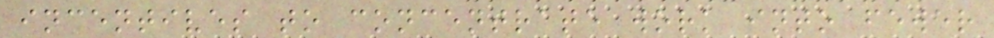incentives to concentrate work into fewer
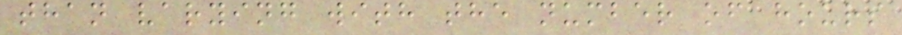than varying with the number of hours
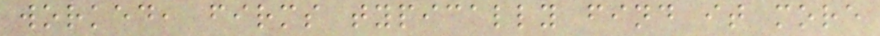worked, firms typically find it more
